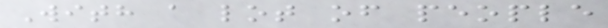With a lot of people
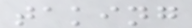taking
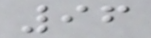96
